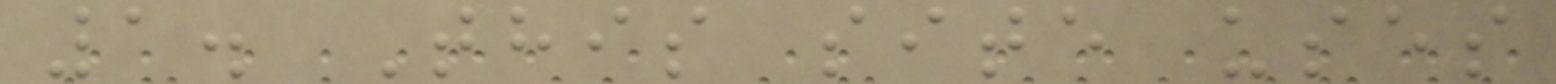1. This site uses
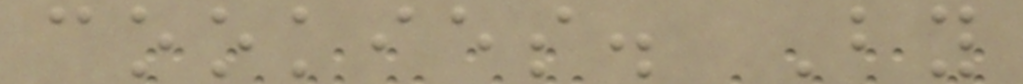cookies. By
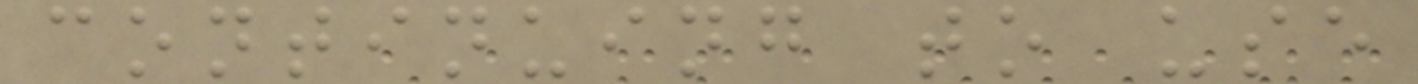continuing to use
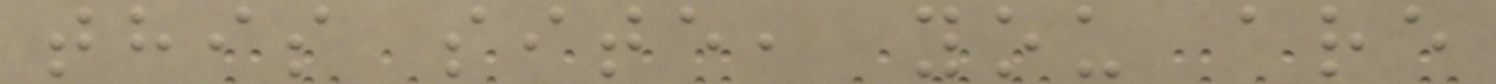this site, you are
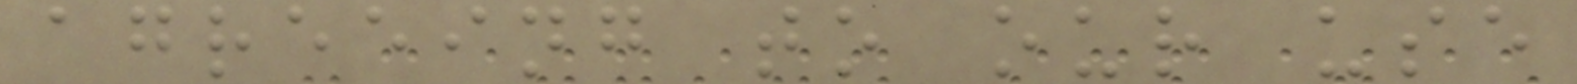agreeing to our use
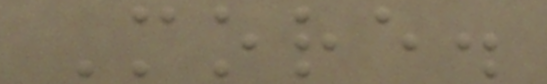More.
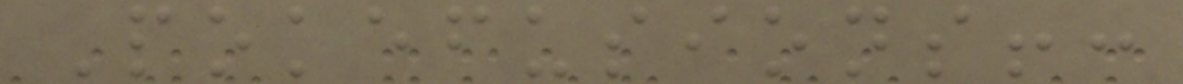Pokefusions!:
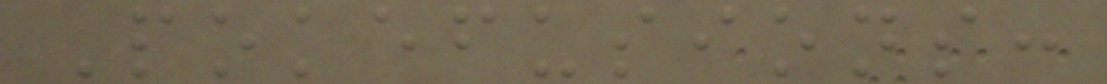Pokefusions:
